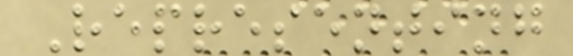Representing
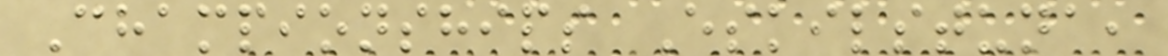Championships Eskilstuna,
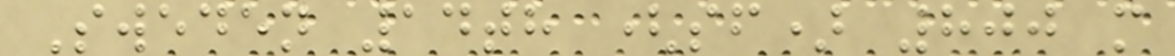Sweden 14th (sf) 800 m
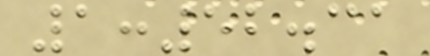1:52.31
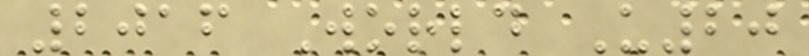2016 World U20
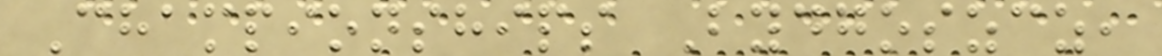Championships Bydgoszcz,
